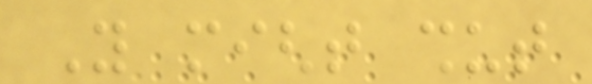You might shut
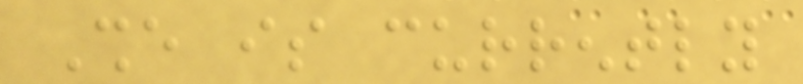She is currently
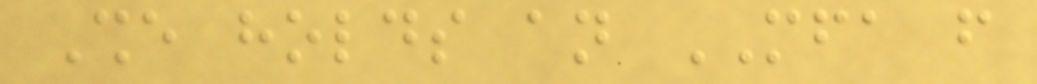She holds an MFA from
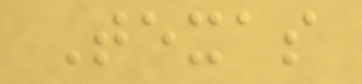Texas
